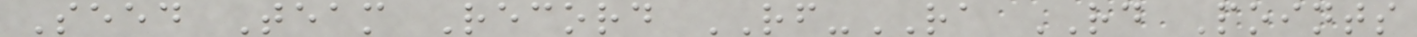Seed Team Record RF-RA RD Points
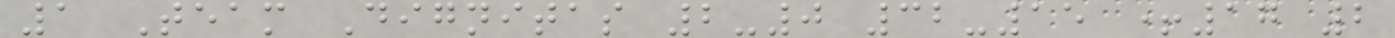1 Team Dignitas 2-0 32-15 +17 2
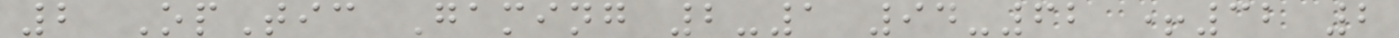2 OpTic Gaming 2-1 94-62 +32 2
